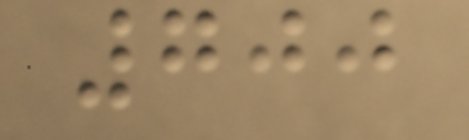700
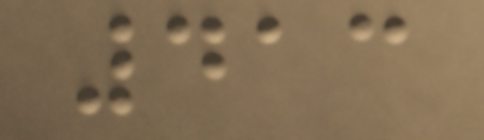413
